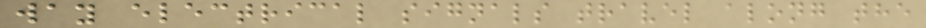way electrical signals travel along the
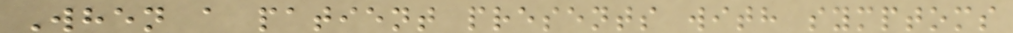When a patient presents with symptoms
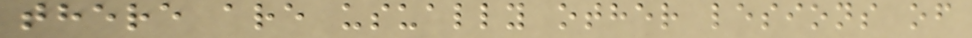there are usually other lesions of
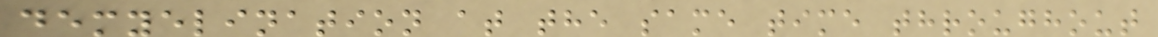demyelination at the same time throughout
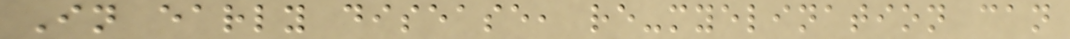In early disease, re-myelination can
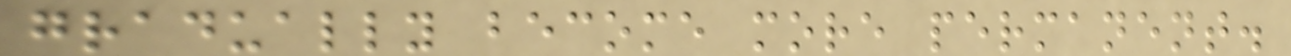gradually become more permanent.
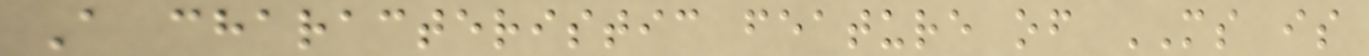A characteristic feature of MS is
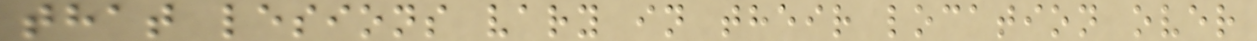that lesions vary in their location over
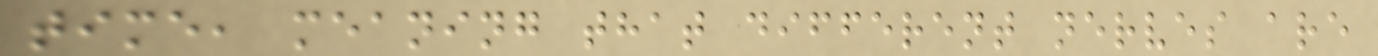time, meaning that different nerves are
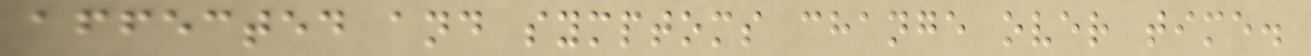affected and symptoms change over time.
